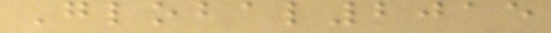Global2015
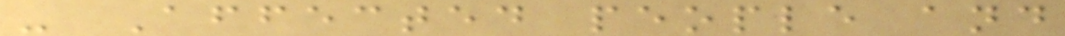- Affected people and
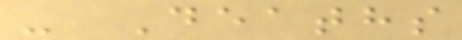- Deaths
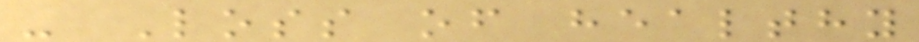- Loss of healthy
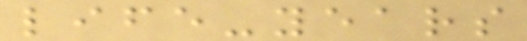life-years
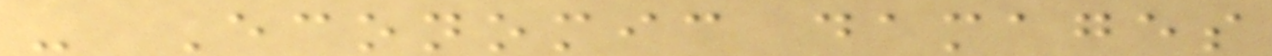- Economic damages
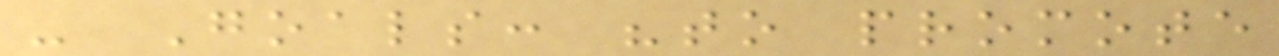- Goals: "to promote
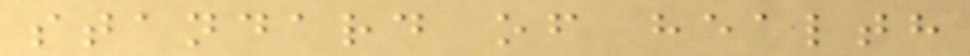standard of health
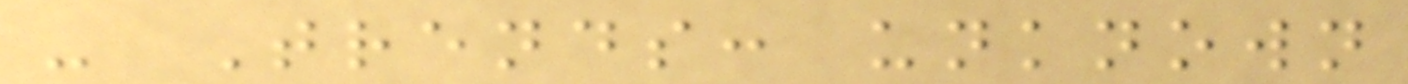- Trends: unknown
